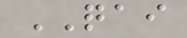QAI
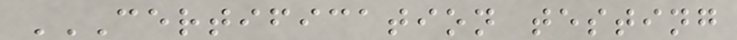CERTIFICATION TESTING
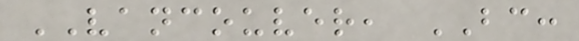VANCOUVER, BC:
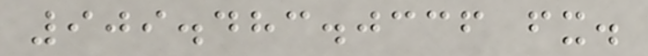909.483.0336 fx.
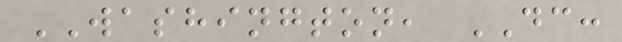WASHINGTON, DC:
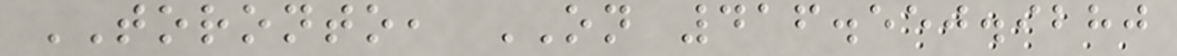TORONTO, ON 416.550.9280
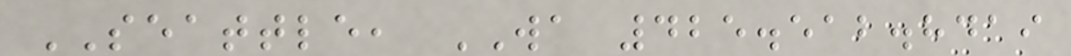SEATTLE, WA 425.512.8419
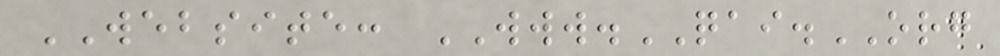WEBSITE: WWW.QAI.ORG
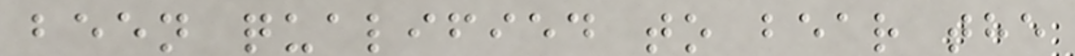been qualified to bear the
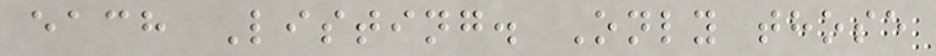each Listing. Only those
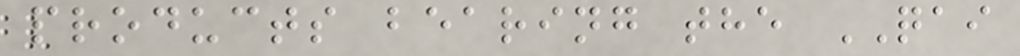products bearing the QAI
